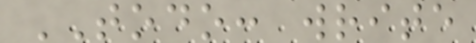TODO: write
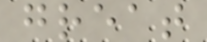great
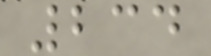234
